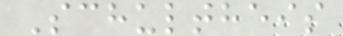Schultheis
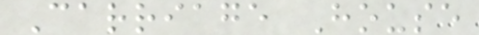Carriage House
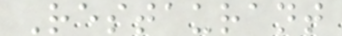Restaurant
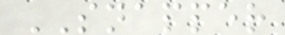SNAPPER
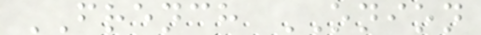FRENCH ONION
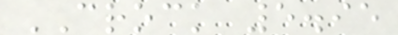CROCK 5.95
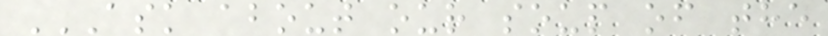ASK ABOUT OUR SOUP OF THE
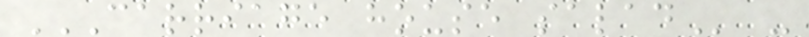CARRIAGE HOUSE SALAD -
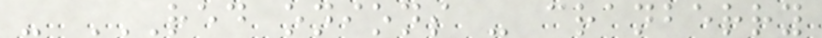- RED ONIONS - CRANBERRY
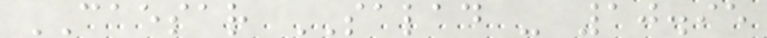CAESAR SALAD - 10.95
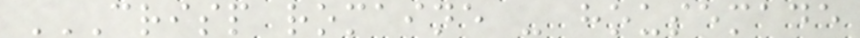CRISP ROMAINE - HOUSEMADE
